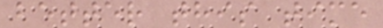better this time
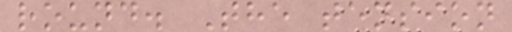round. The tension
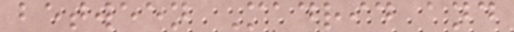between Madrid and
